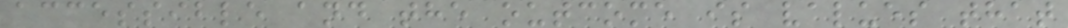accessible and the outcome is values that
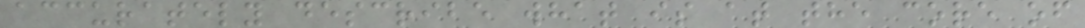accurately describe what is at the core of
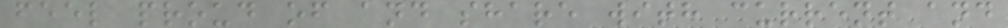feel proud of and share with current and
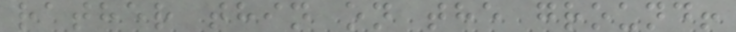rather thin on the ground!
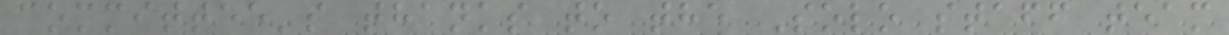committee's thanks to the Solo staff team
